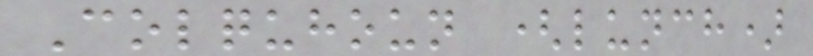Colquhoun (lunch)
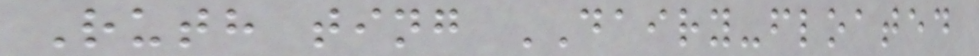Ruth ting DAIRY-floated
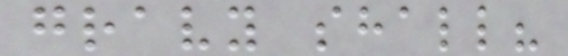gravy shall?
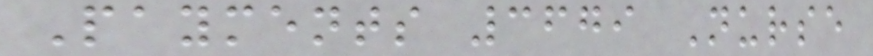Payments 3679 Nurse
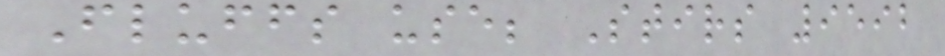Fluffs use; Stirs 9592
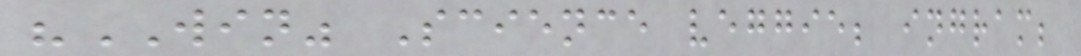"WIN" Science veggie; ingram;
